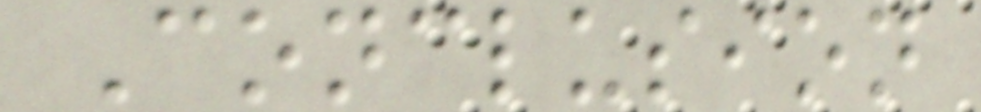Conclusion
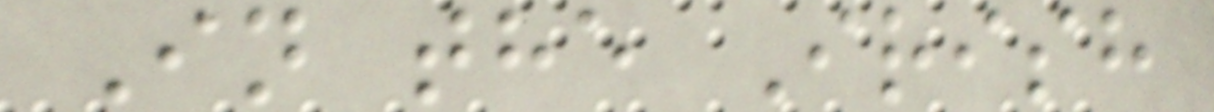In the Irish
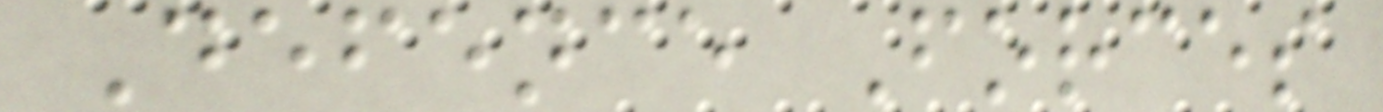Defence Forces
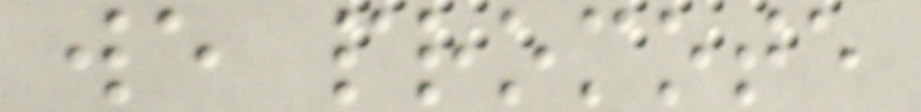we promote
